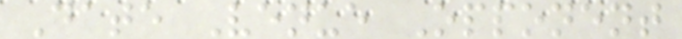Date Venue Opponent
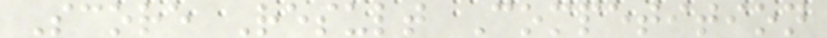Score Result Competition
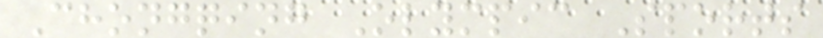Chongqing Olympic Sports
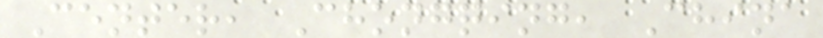Center, Chongqing, China
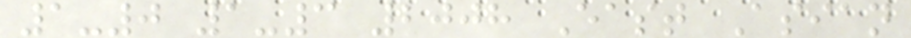1-0 1-3 2008 East Asian
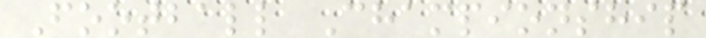Football Championship
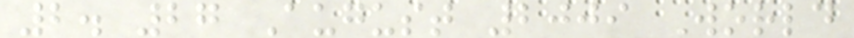2. 27 August 2009 World
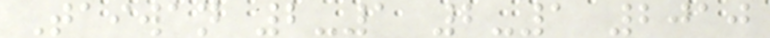Taiwan 2-1 2-1 2010
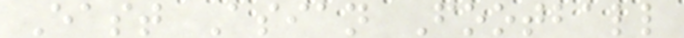East Asian Football
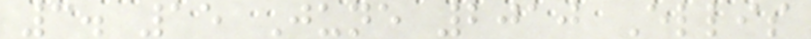3. 15 June 2010 Ellis
